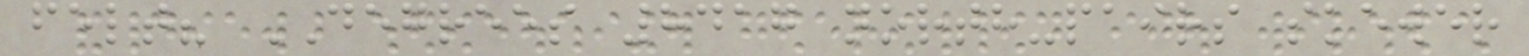felt? DEGREES 8417 north-pairs skewer
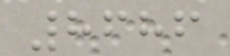8686
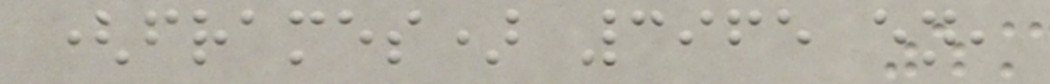(frames) 3965 en,
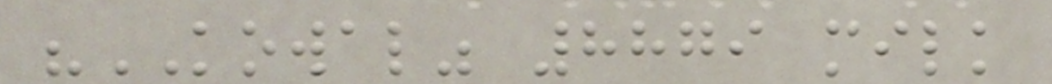"KOWAL" 8879 milk
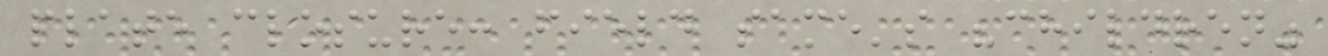plate closure: field same's "children"
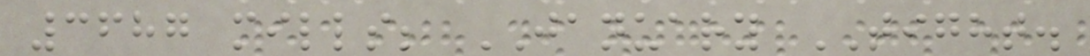3687 mills; JANUARY TIGHT.
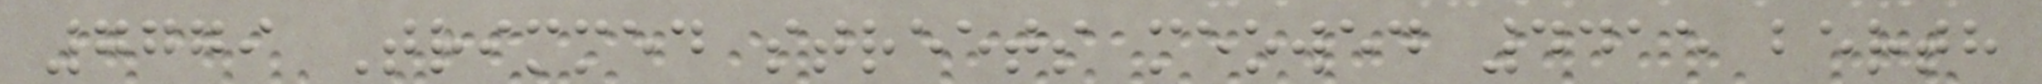7779 Trimmed streets meowed 4415 berth
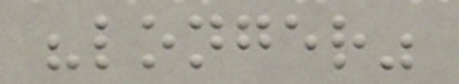"longer"
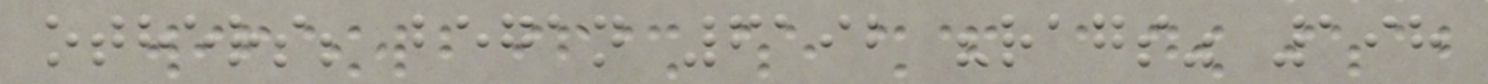others; began 6192 "rags" 198
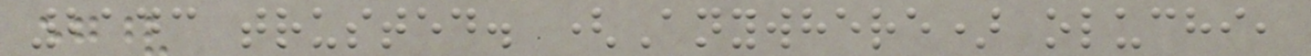2143 trusted. (Anywhere) oluchi,
